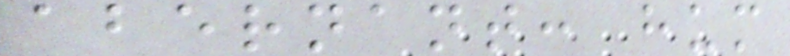abernant: hum
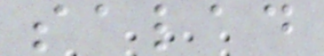salad
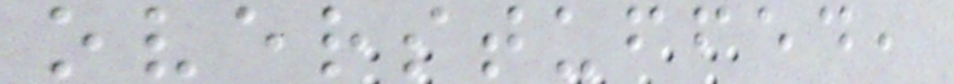overstuffed,
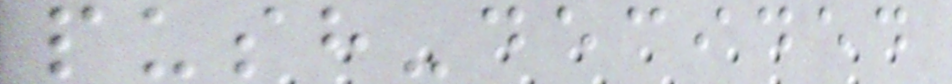push-decided
